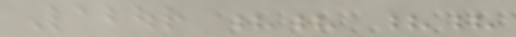Labour ?? ??
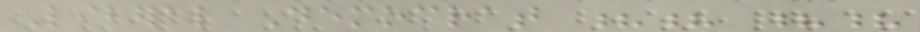Liberal Democrat ?? ??
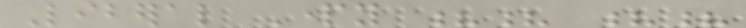Liberal Party ?? ??
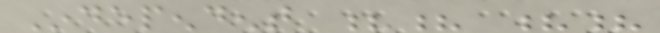Independent ?? ??
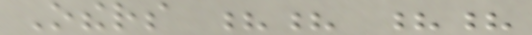Others ?? ??
